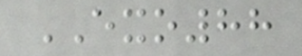EXO88
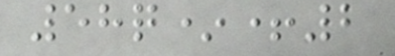58q*+2
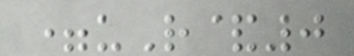=uR&0
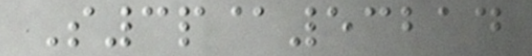S3p@53214
